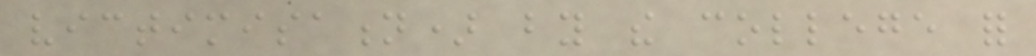victimisation) by the college for
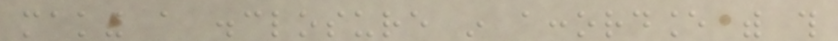making a disclosure in accordance with this
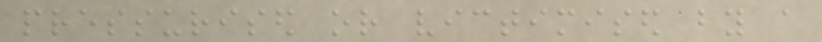pressurised or victimised by a
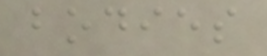bodies
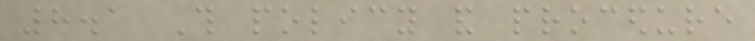8.1 This policy and procedure
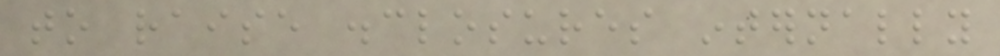to raise disclosures internally
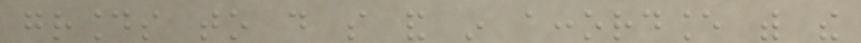grounds to do so and in accordance with the
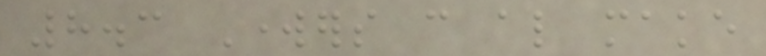8.3 Workers can also make
